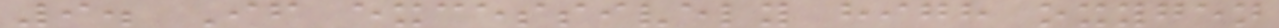9. If excessively high oxygen
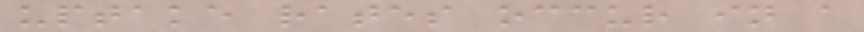uptake rates occur in a
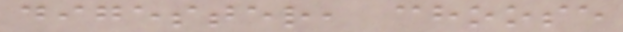digester, choose
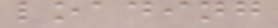loading
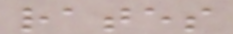rates
